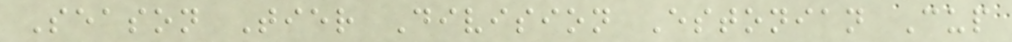Season Tier Division Estonian Cup
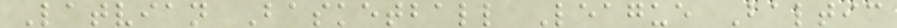Latvian Basketball League Baltic
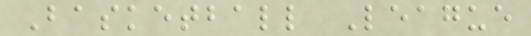Basketball League
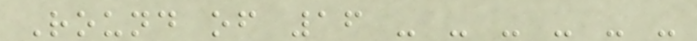Round of 16 - - - - - -
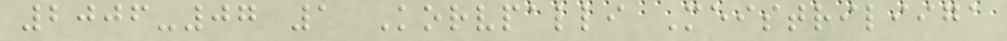2006-07 1 Korvpalli Meistriliiga
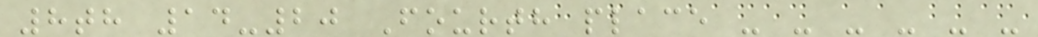8th 14-20 Fourth place - - - - - -
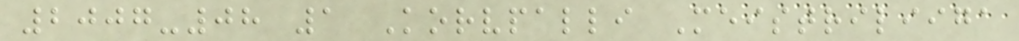2007-08 1 Korvpalli Meistriliiga
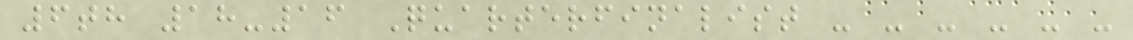6th 18-16 Quarterfinalist - - - - - -
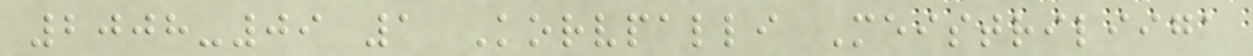2008-09 1 Korvpalli Meistriliiga
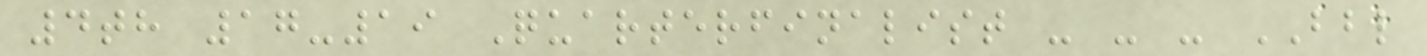4th 17-19 Quarterfinalist - - - BBL
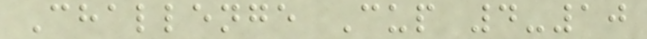Challenge Cup 4-10
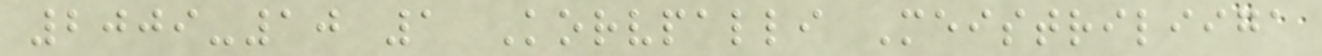2009-10 1 Korvpalli Meistriliiga
